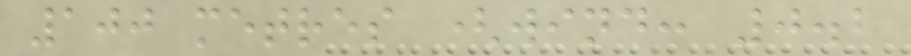100 metres (wind: 0.2
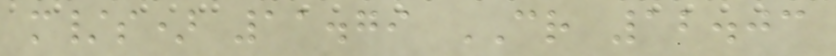m/s) 11.79 CR 12.03
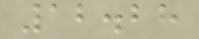12.28
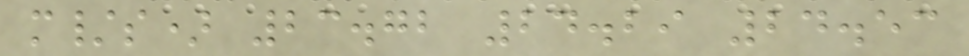m/s) 23.72 24.29 24.53
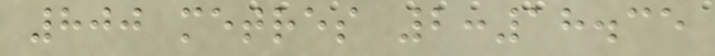800 metres 2:18.35
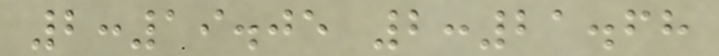2:19.05 2:21.68
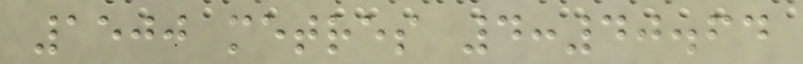1500 metres 4:40.64
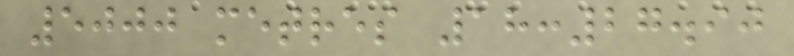5000 metres 18:27.90
